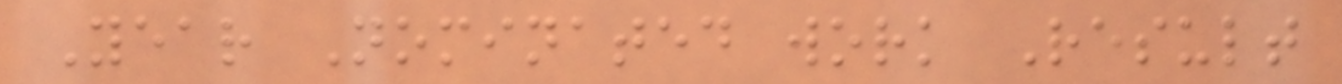Year Nominated work Result
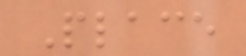Place
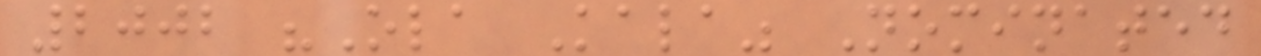2002 "Ola Kala" Nominated
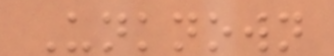Unknown
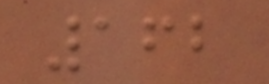162
